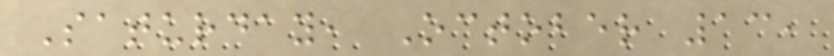Saturday, October 13,
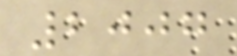2007
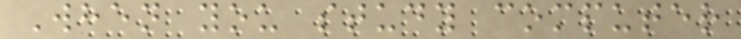When you study computer
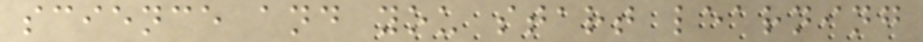science and you start learning
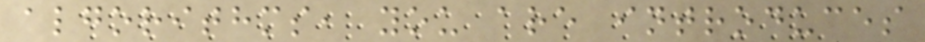algorithms, you are introduces
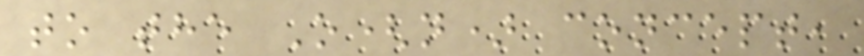to the O(n) concept,
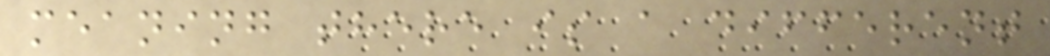meaning there is a different
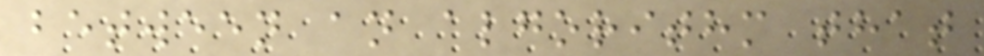between an algorithm that
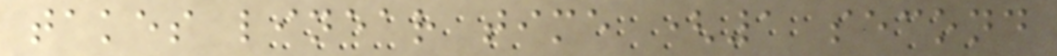takes linear time (1 second
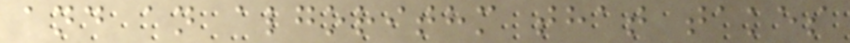and an algorithm that takes
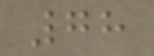78
